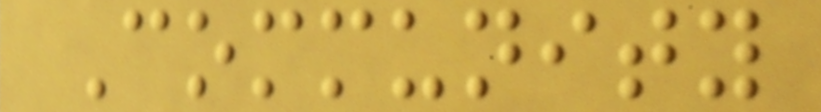Community
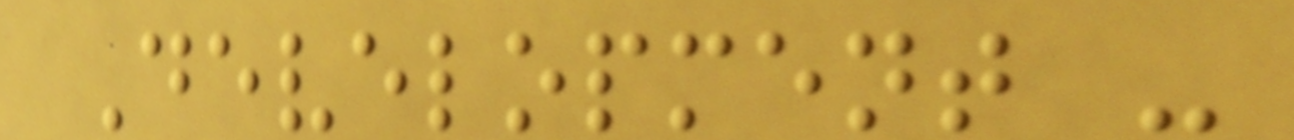Development -
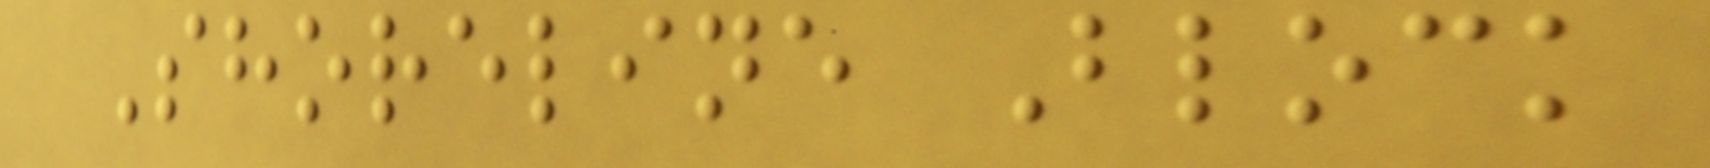Shoreline Block
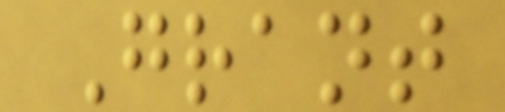Grant
